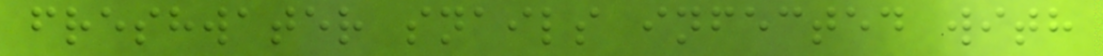freshwater snails infected with
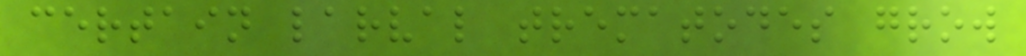certain larval trematodes grow
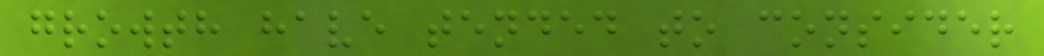growth have tended to consider
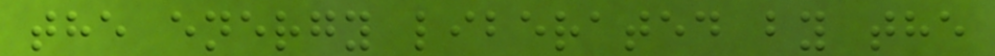the energy liberated by the
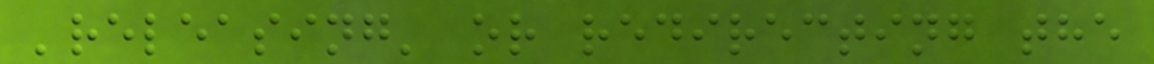'releasing' or redirecting the
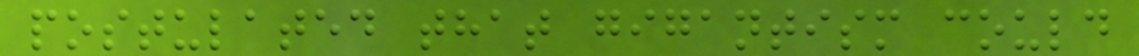postulated that gigantism could
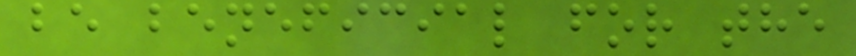be beneficial for the
